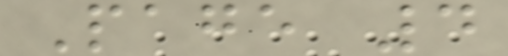Page 4
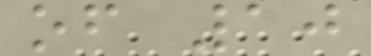of 10
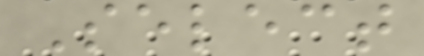Select
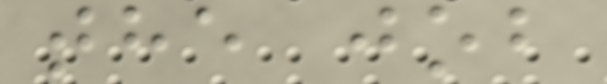the job
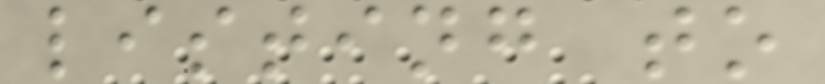listing to
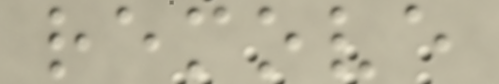remove
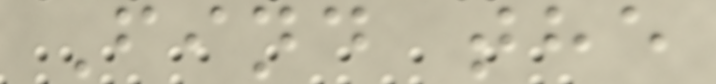Find the
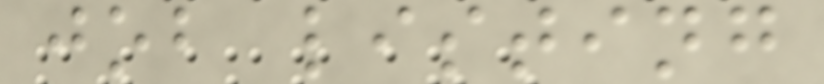job listing
